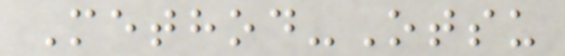Method-Otsu
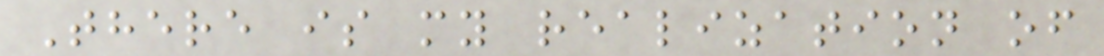There is my realization of
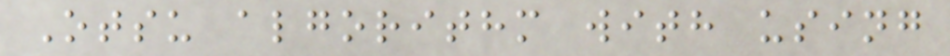Otsu algorithm with using
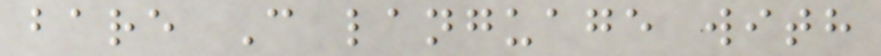bare C language with
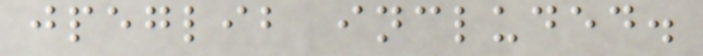jpeglib included.
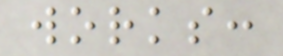works:
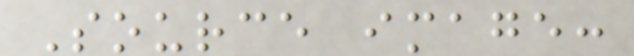Source image:
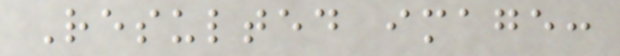Resulted image:
